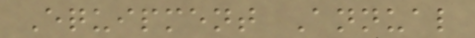Equipment Annual
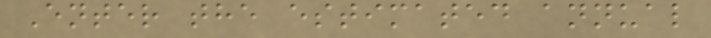Enter the estimated annual
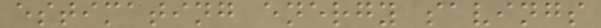estimating energy savings
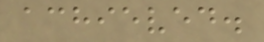achieved.
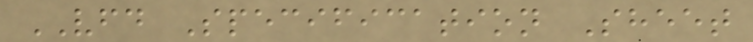VFD Specification Sheet
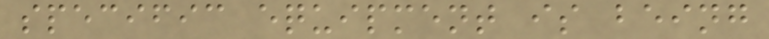specific equipment is being
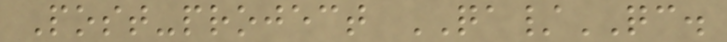Post-project QA/QC.
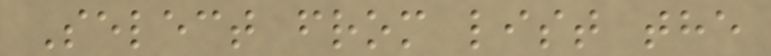Select from list the
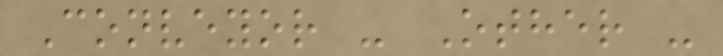Conveyor - Other -
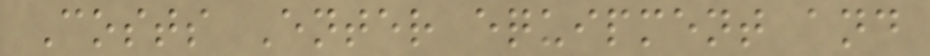Costs Enter equipment and
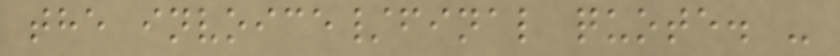the invoice/final quote. -
